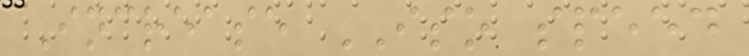Increase ISO speed
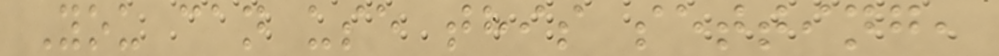You can use this setting,
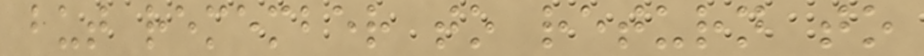but remember to return to
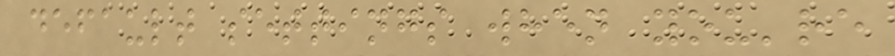default settings when you're
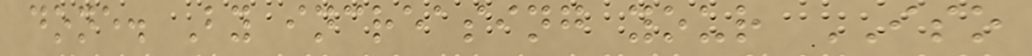done. By increasing your ISO
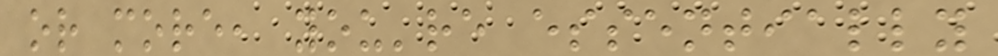or more, you're essentially
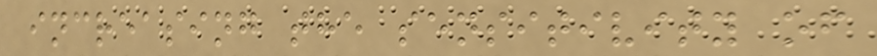increasing the sensitivity of
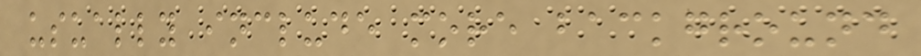usually include more background
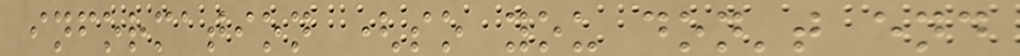information (so you don't end
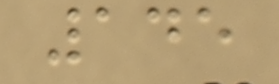145
